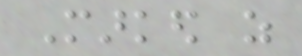Marked as
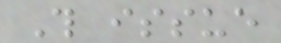This issue
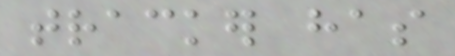tracker has
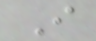I
